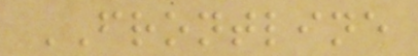FRONTLINE
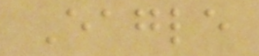Eagle
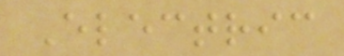Electric
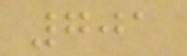701
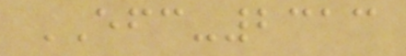EFC-2313
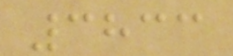3833
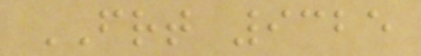FRT 9325
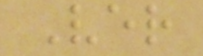Ver
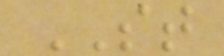ST
